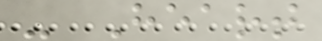- Heart
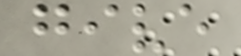give
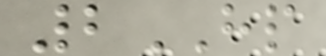2HP
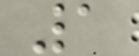1
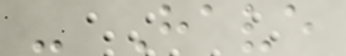- Have
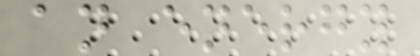an energy
